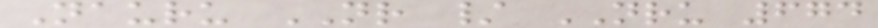Nauru NR / NRU 674
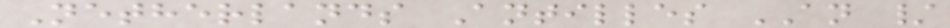Netherlands Antilles AN /
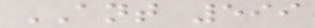ANT 599
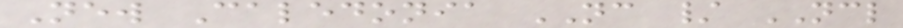New Caledonia NC / NCL
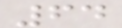64
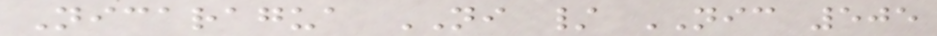Nicaragua NI / NIC 505
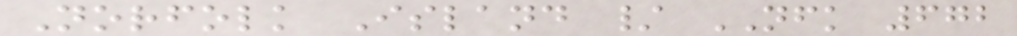Norfolk Island / NFK 672
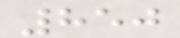850
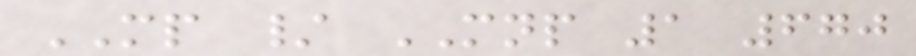MP / MNP 1 670
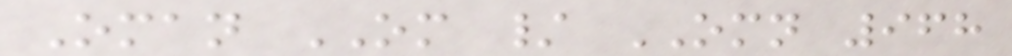Oman OM / OMN 968
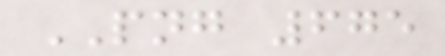PNG 675
